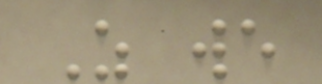As we
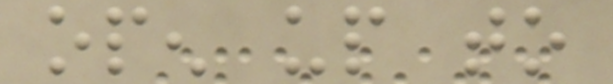open up to
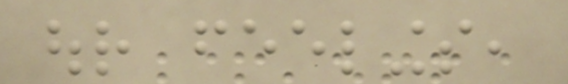our feelings,
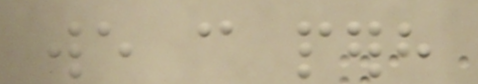we can perhaps
